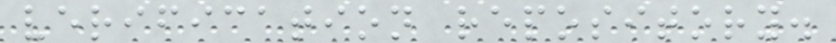verification repository.
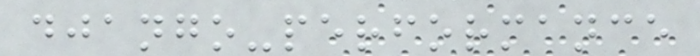django-performance
